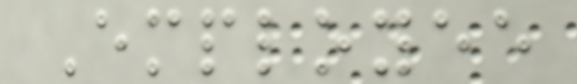Employee
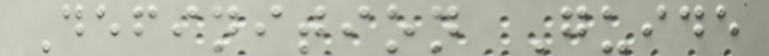Definition Guide
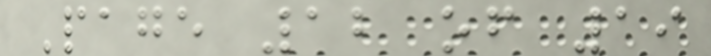Page 12 of 19
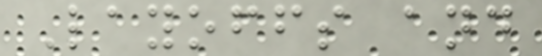Layoffs and
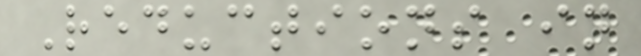Reductions in
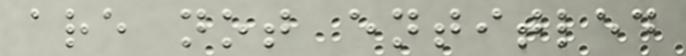are not entitled
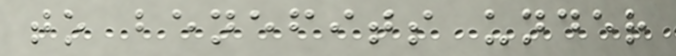to benefits under
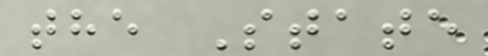the State
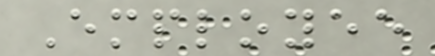Employee
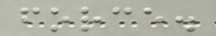force.
